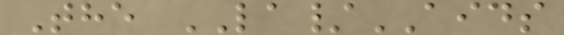The LA/AIDS
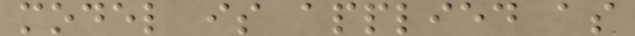model is applied as
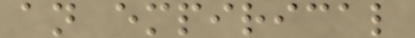an empirical
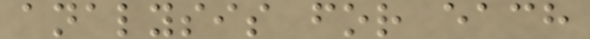analysis for each
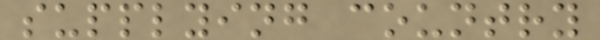supplying country
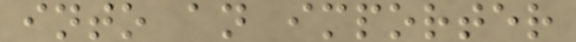into an importer
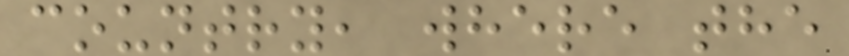country, where the
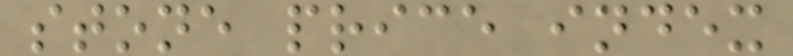stone price index
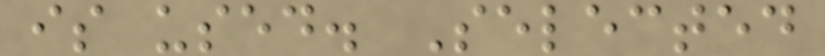is used. Selected
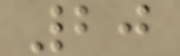20
